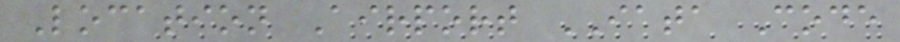Location Airport IATA Code
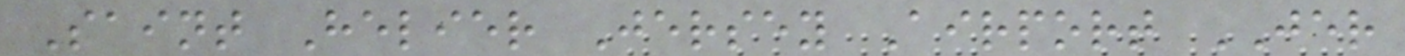Saint Helier Jersey Airport JER
